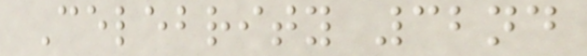Celebrity 32nd
